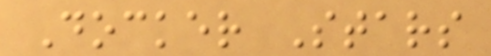Docker Stars
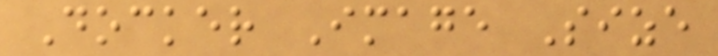Docker Image Size
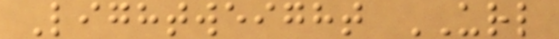Lightweight URL
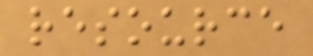resource
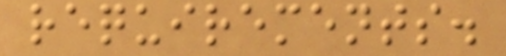requirements.
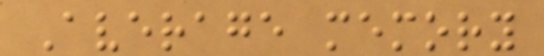Average memory
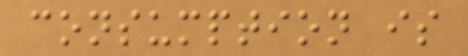consumption is
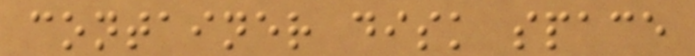container disk space
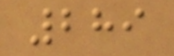289
